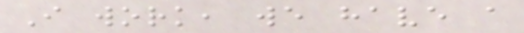I work, we have a
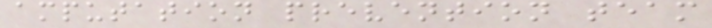amputation prevention team
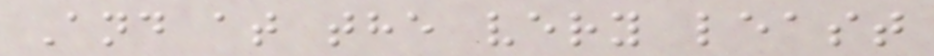And at the very least
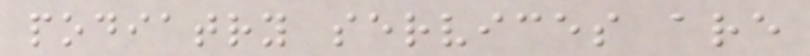podiatry services are
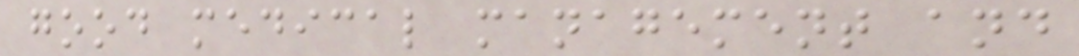good medical management and
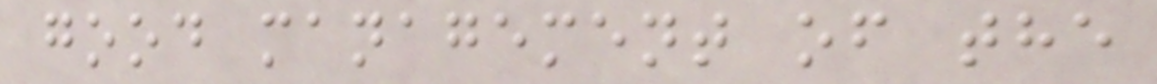good management of the
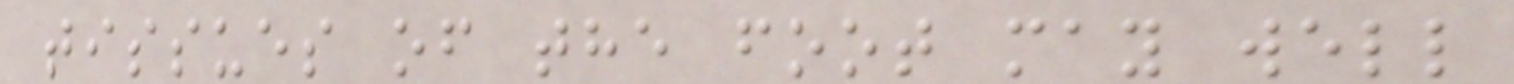tissues of the foot may well
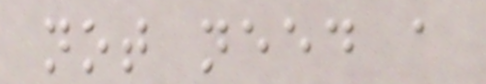not need a
